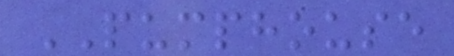PUMPHOUSE
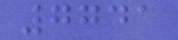7741
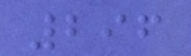296
